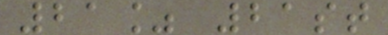21% 21st
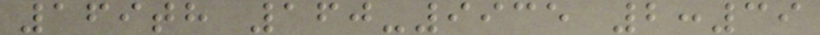169th 160-9935 2:39
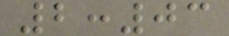2:03
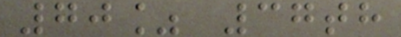70% 37th
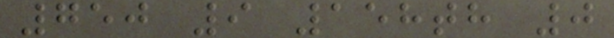750 9 158th 0
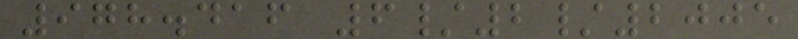978.416 6/2/2005
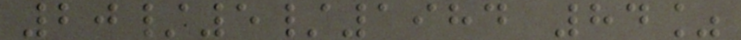20/5/1984 84%
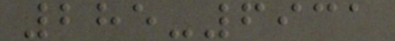285-6931
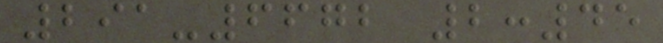291-6672 2:45
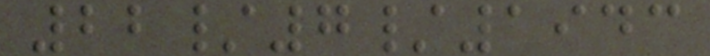22/7/1943
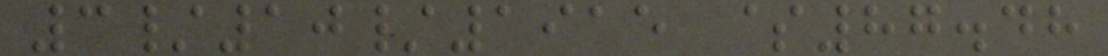3/10/1915 $87.48
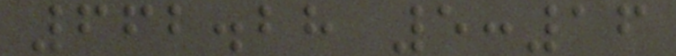662.28 5:16
